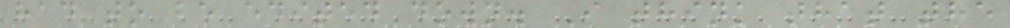had to be edited down. I think that the
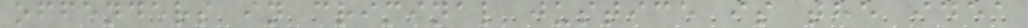offenders in criminal justice is the idea
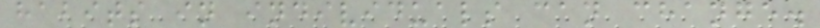habits in individuals can change.
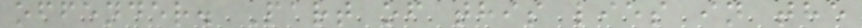offender. Part of this lies in the
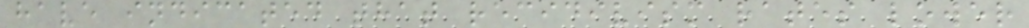have indicated that recidivism rates lower
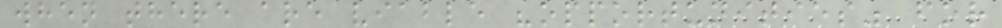when there are viable "opportunities" for
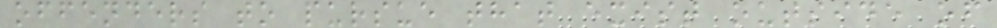offenders to pursue that exist outside of
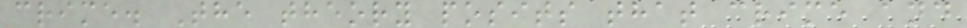crime. The theory posits that crime and
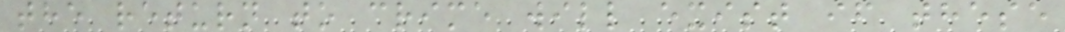the return to crime will exist if these
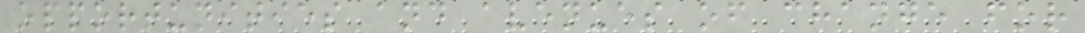opportunities and avenues of change for
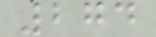274
